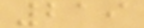219
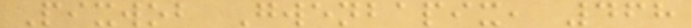Pixwob Gwenbapix, 468
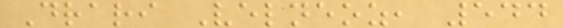Drari Velneoz, 544
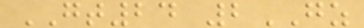GT24 2GZ
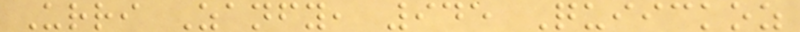Urri Zanfy, 945 Quiickoz
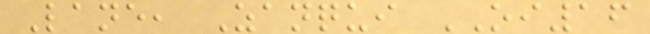Lane, Zanqui OI16
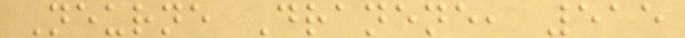Neurne Dranene, 515
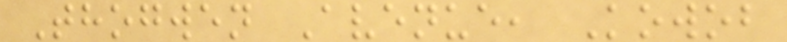Thogwen Avenue, Kowob
